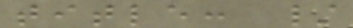title: /
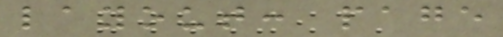layout: page
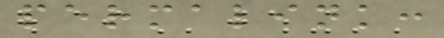permalink:
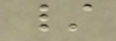/
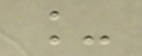_
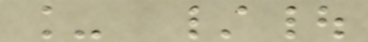_ /|
